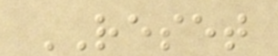RESET
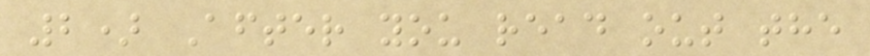2) After you read out the
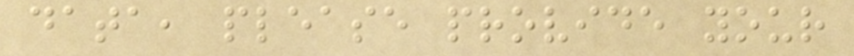data, please provide your
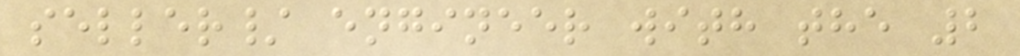seller/ engineer with the 2
